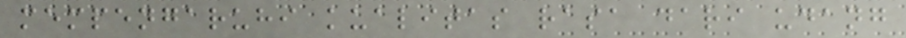mempengaruhi kualitas rasa dari udang
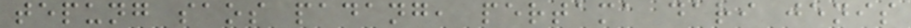tepung saos padang, pertama dari jenis
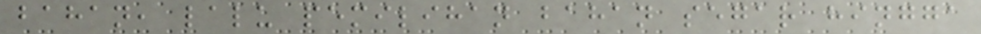bahan, lalu pemilihan bahan segar hingga
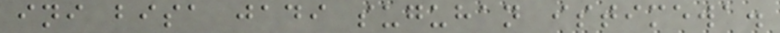ini bisa jadi suguhan istimewa.
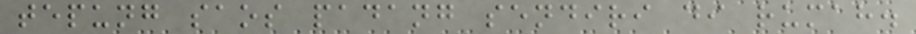tepung saos padang sendiri di rumah.
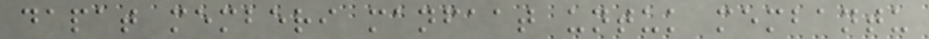dapat memberi manfaat untuk membantu
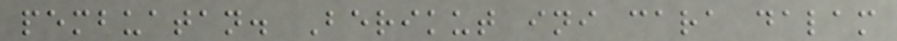pembuatan. Berikut ini cara dalam
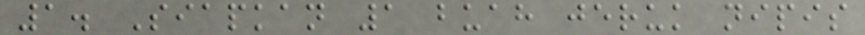1. Siapkan 1 buah jeruk nipis
